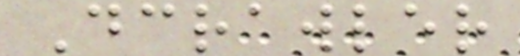Dcrawler
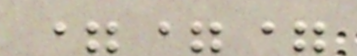===
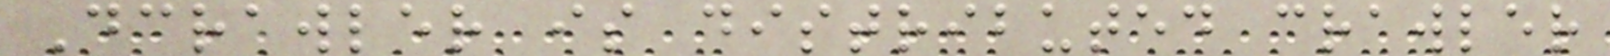Dcrawler is distributed crawler
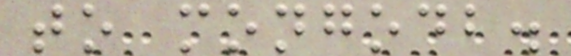to mongodb.
